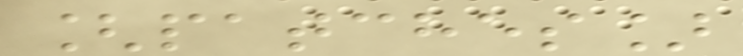[patches]
